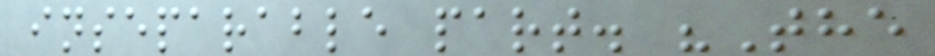inseparable part. "The
